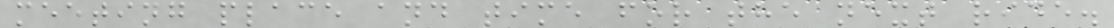meeting place and time for the next ride.
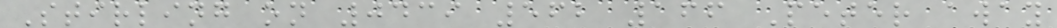Stirling on 0439 562 166 Peter away
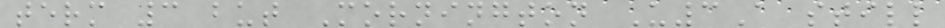term 3 but Mornington U3A still
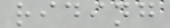riding
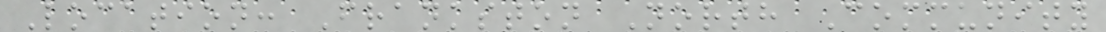Location: Frankston North Community
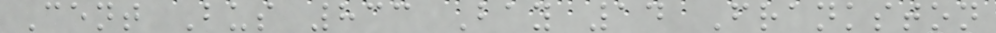Cent Bus 833 Bay 14 Frankston
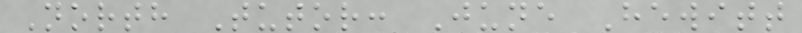North Tutor: June Hewitt
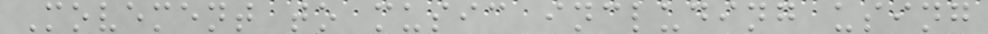Movement to music including using
